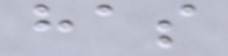has
